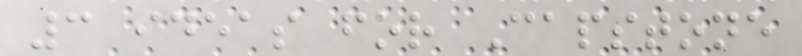3 ideas for Capstone
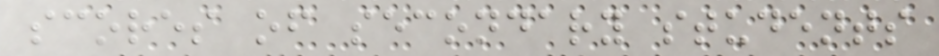scores of secondary students
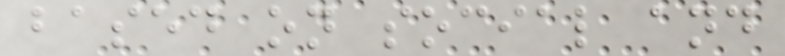based on social and
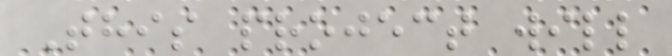This project will
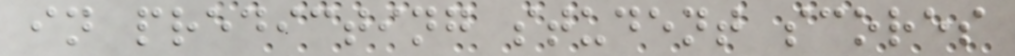in predicting student scores
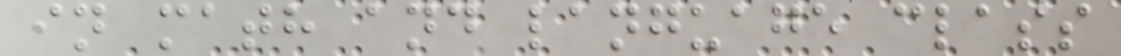in math and language class
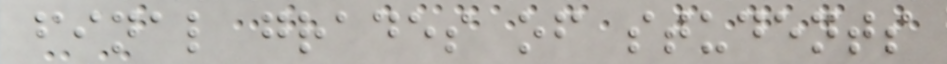final grades of students
